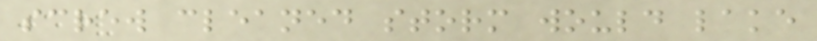screw cleaned storm would lake
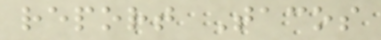report Tacos
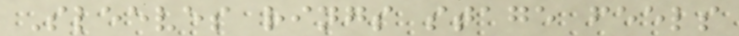Sleeves rings stage feels
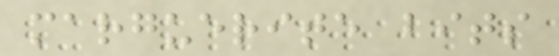marguerite bits
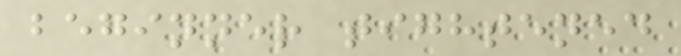beginner tightened
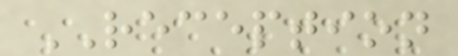RECEPTION
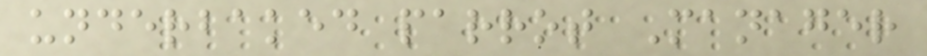underbaked parrot Manager
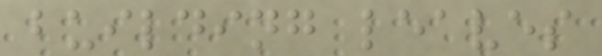building leaves
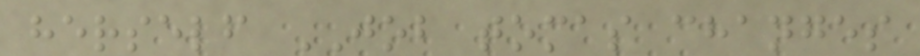herself JOB tomas changes
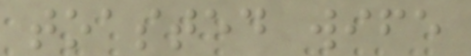toasted wife
